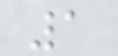1
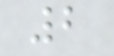2
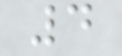4
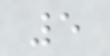5
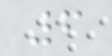6
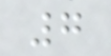7
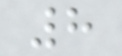8
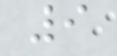9
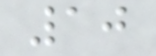10
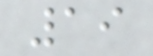19
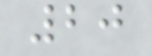20
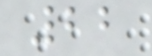22
